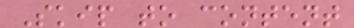Skip to content
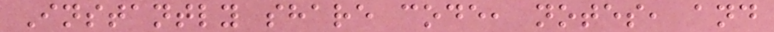Instantly share code, notes, and
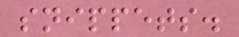snippets.
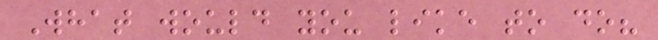What would you like to do?
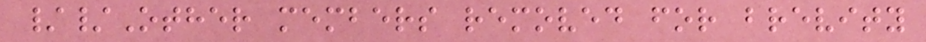//Other members removed for brevity
